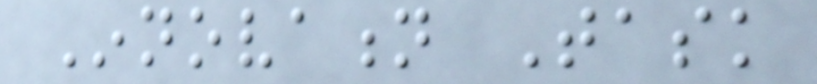Innovation Task
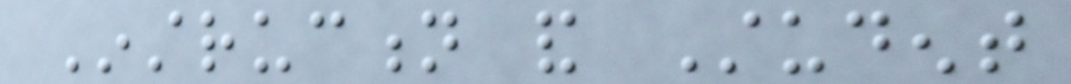Instruction and Student
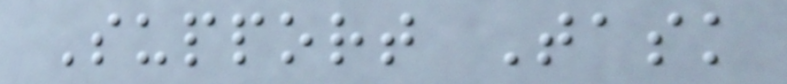Support Task
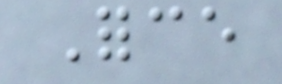Force
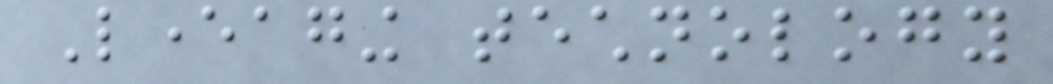Leveraging technology
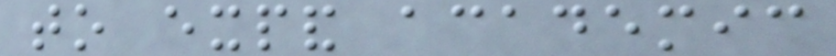to expand academic
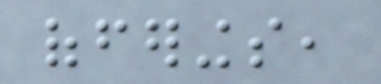offerings,
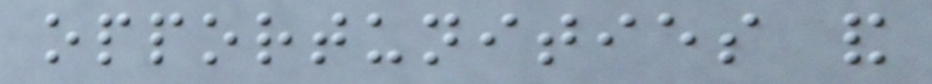opportunities and
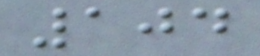104
